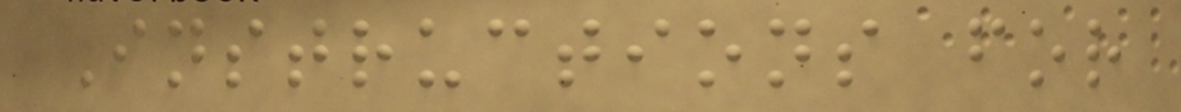Instructions for
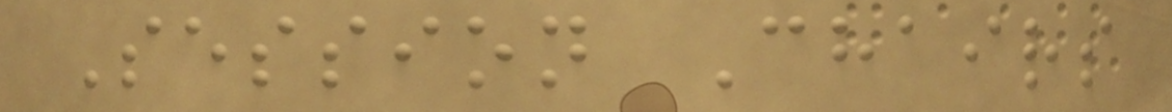Session Chairs
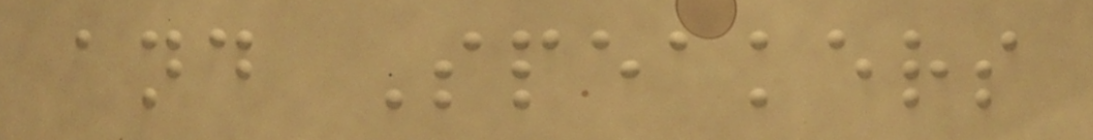and Speakers
